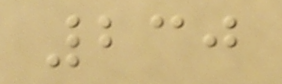230
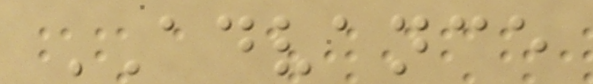ADVANCE
